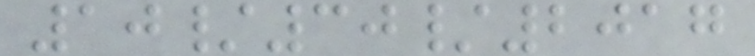10/30/2017
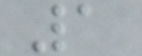1
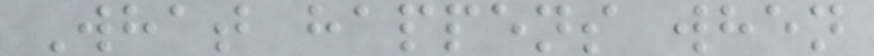What happens when
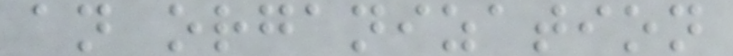an organization
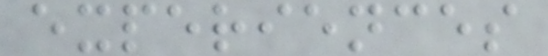experiences
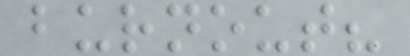burnout?
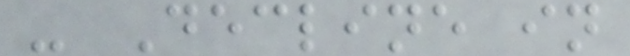- Decline in
